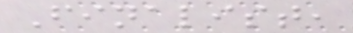Finalist,
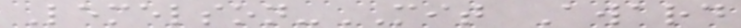Lemelson-MIT Award
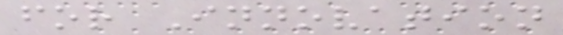for Innovation
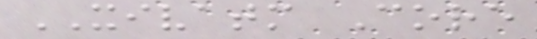XIVATM Core
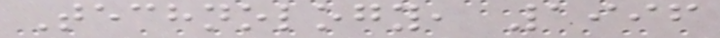Technology, 1996
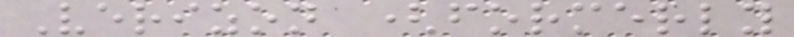Verizon (formerly
